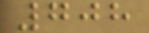708
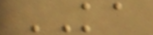KA
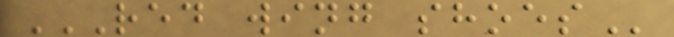RED WING SHOES
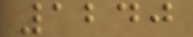1240
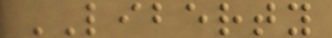LIBERTY
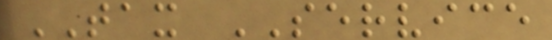TAX SERVICE
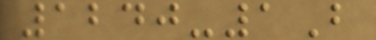1240-1B
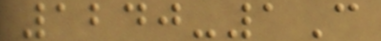1240-1C
